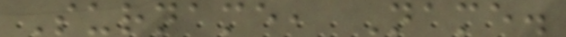Surname, Name.
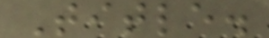Title.
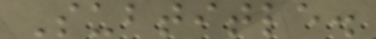Subtitle.
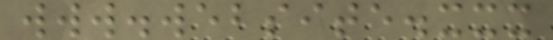www.website.xxx
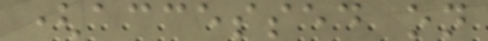(accessed on
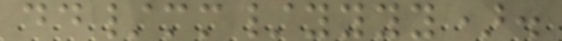dd/mm/yyyy).
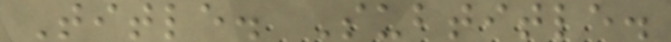Title. Subtitle.
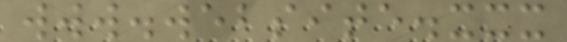www.website.xxx
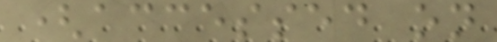(accessed on
